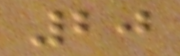20
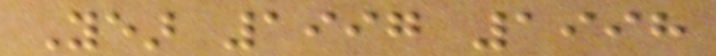Year 1997 1998
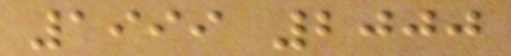1999 2000
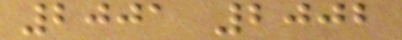2001 2002
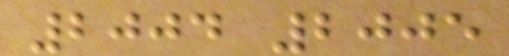2004 2005
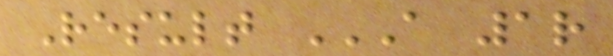Result A 1R
